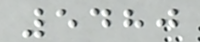5480
